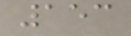153
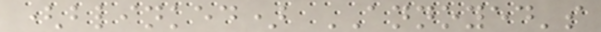(blinked) ANNOYED's
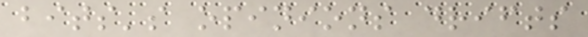bits's opinions drifts
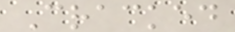Cracked
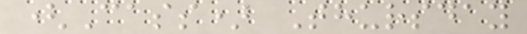(Cass) Thursday
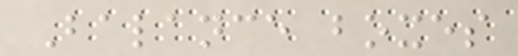Balance boxes
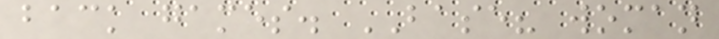back games. BASE? woman
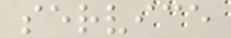service
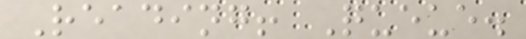Reading! Queue.
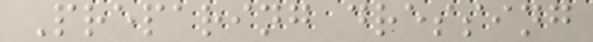Preparing dressing
